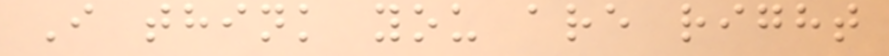I think you are right
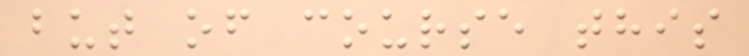but of course this
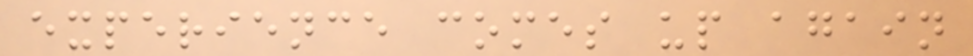experience comes up again
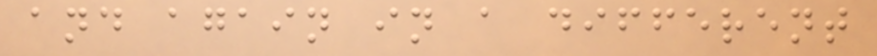and again in a different
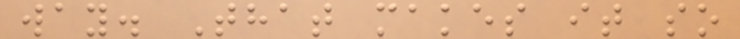way. That makes it so
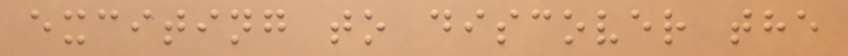exciting to discover the
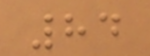84
